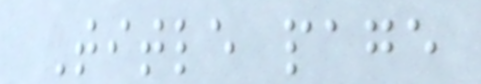Title page
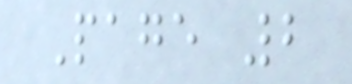Page 2
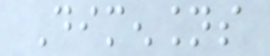Dimensions
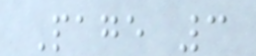Page 3
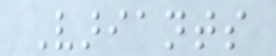Variants
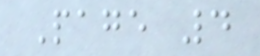Page 4
